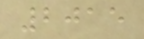2015
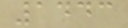1443
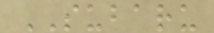SUBARU
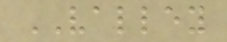VALLEY
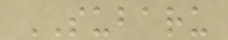SUBARU
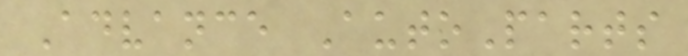Advance AutoParts
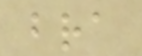bra
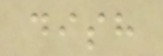dish
